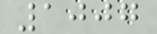1007
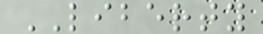LIBERTY
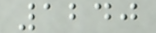1240
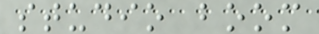studio boom
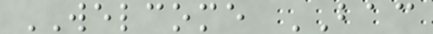WELCOME BAC
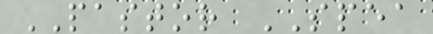PASTOR SPEA
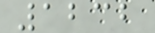1232
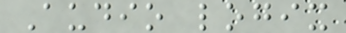Audio logix
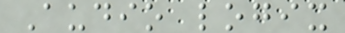Audio logix
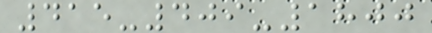415-409-1800
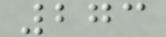273
